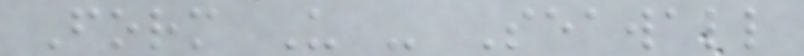Form U - Seawall
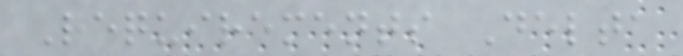Requirements Delta
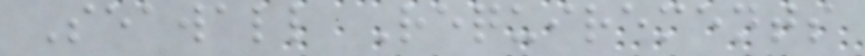Seawall Requirements
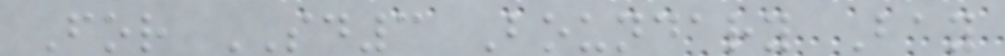For SD3 Boundary Bay
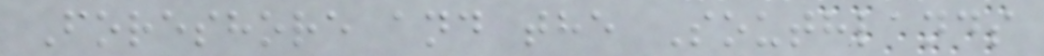Foreshore and the Southlands
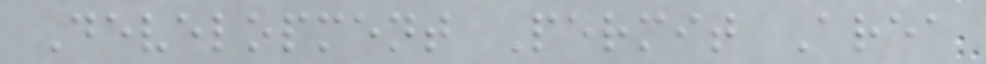Development Permit Area
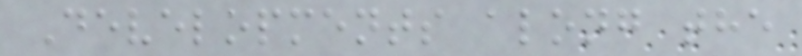Developments along the
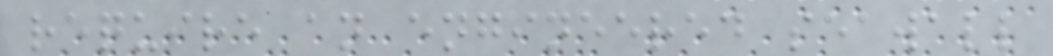require an engineered seawall
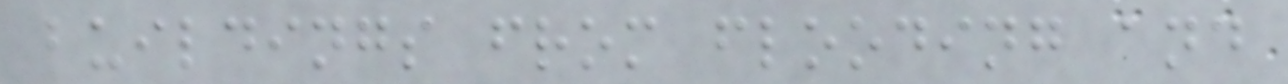buildings from flooding and
